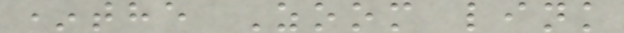*the Zoom link
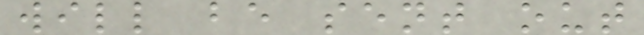will be sent out
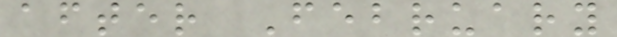after February
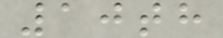10th
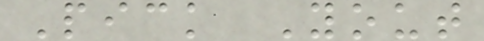Pick Yout
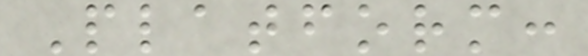Platform:
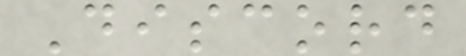Discord
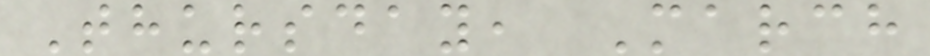Thursday, March
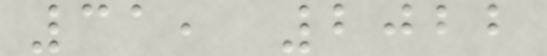31, 2022
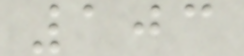103
